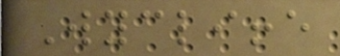Wycliffe
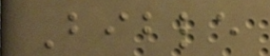Bible
